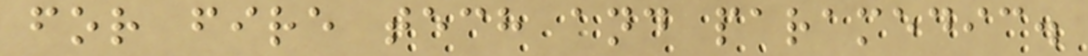for fire tech and paramedic.
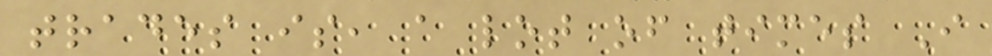trades is, a lot of times I
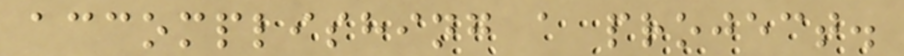accomplishing a project.
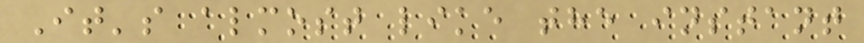It's almost like the instant
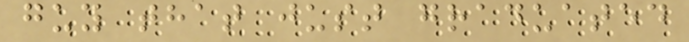guy that just graduated
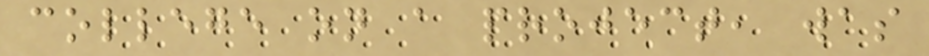college on a project, was
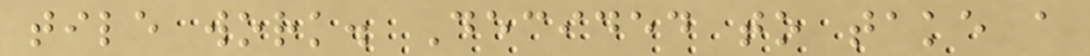tile work. Decided to take a
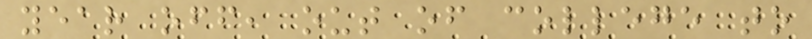year off, out of college to
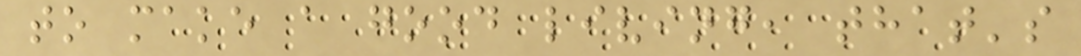to make a good living, that's
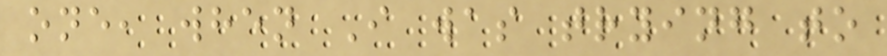one, when I was trying to
